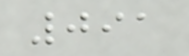091
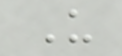U
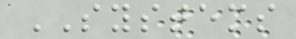SYSTEMS
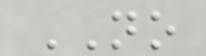NO
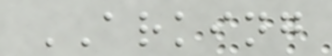ARKING
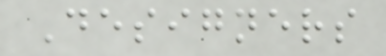Designers
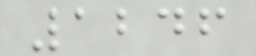1246
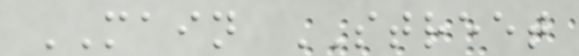MAIN STREET
